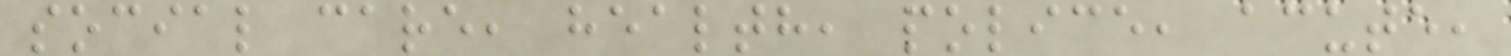social care, health, police, acute,
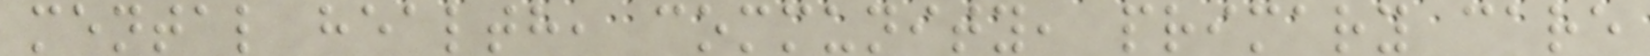mental health, community, primary care
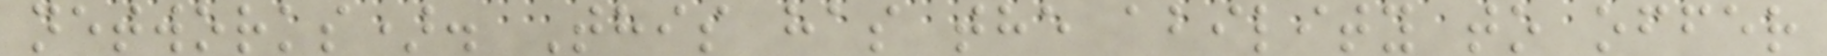networks). This has the ability to offer
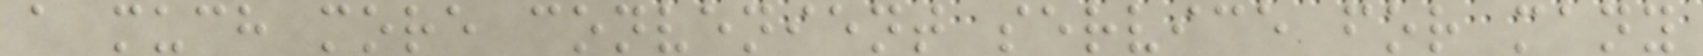a much more convenient service for many
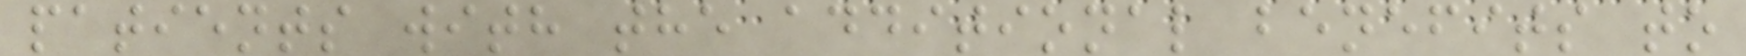patients with the additional benefits to
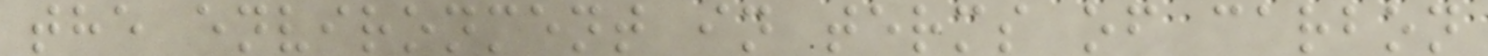the environment in terms of carbon
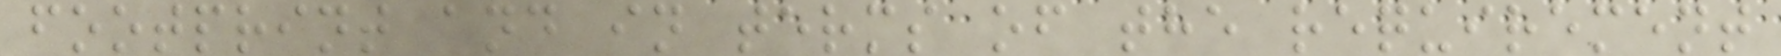footprint and in terms of the requirement
